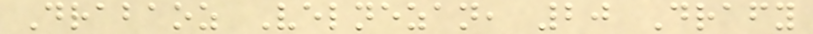Drabaoz Velnezan, 20 Drafy
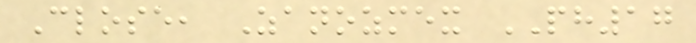Close, Zanozmex PH17
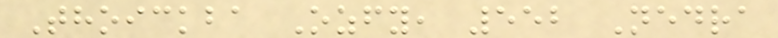Thoickba Ozfy, 552 Nedra
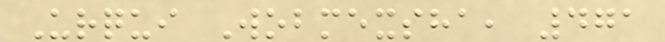Urqui Wobmexsha, 471
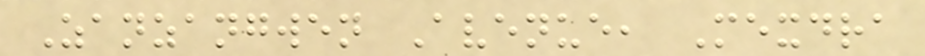Zanzangwen Avenue, Mexdra
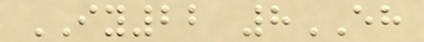IY22 8EH
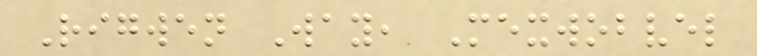Rigwen Way, Mexwobvel
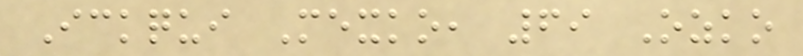Ickqui Mexko, 69 Ozko
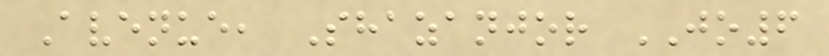Avenue, Shazanjor JO6
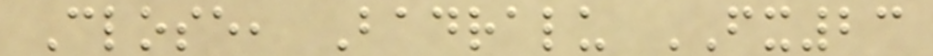Close, Badralu FX23
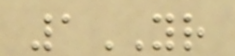1YR
